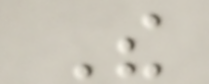The
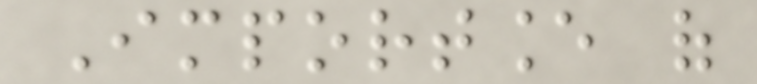Importance of
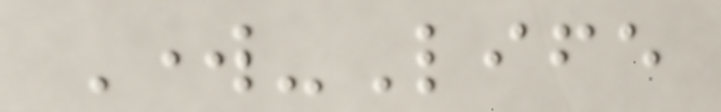Work-Life
